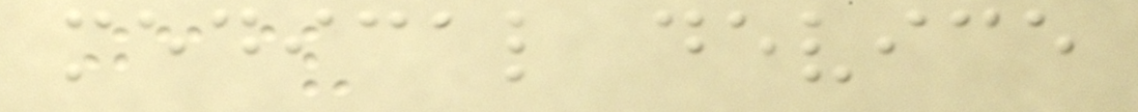medical device
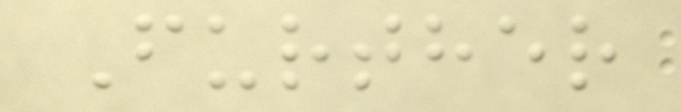Further
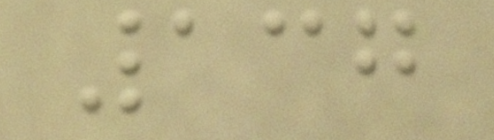137
